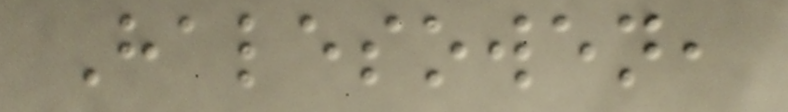Halesowen,
